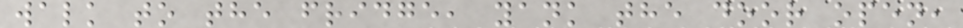walk to the fridge, yank the door open,
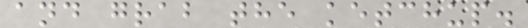and grab the ketchup.
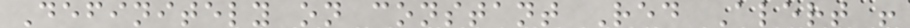Definitely on constant Red Alert !
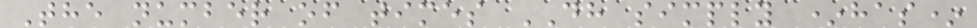The number of times DH simply *has*
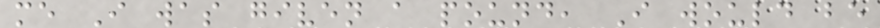me I was given a pound, I would be
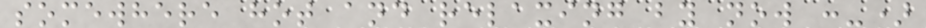somewhere hot and relaxing by now :-)
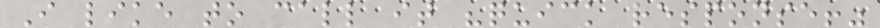I like to call it "quick response!"
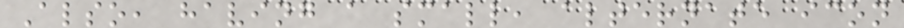Also, having a small, alternate icon
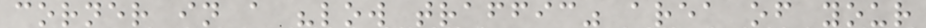corner in a "low traffic" area of your
